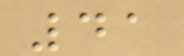41
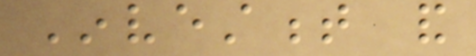Investment and
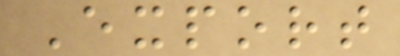Export
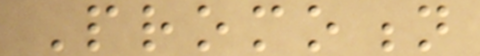Promotion
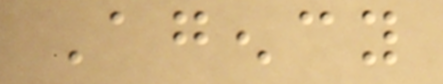Agency
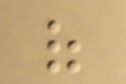of
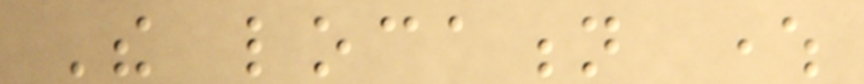The location where
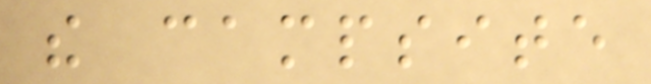the campsite
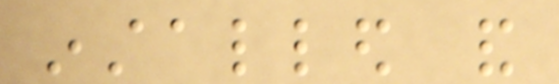installed and
